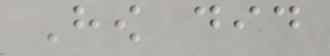How did
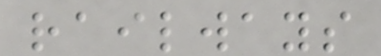railways
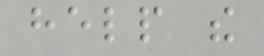help the
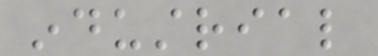industrial
